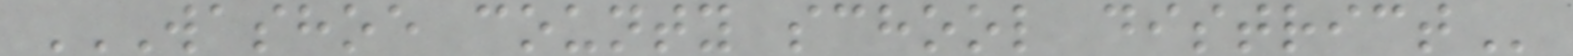WASHOE COUNTY SCHOOL DISTRICT
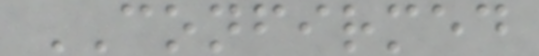CONFIRMED
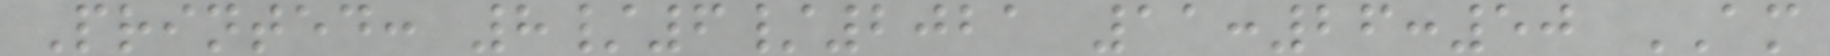Printed: 8/6/2021 11:26:50 AM
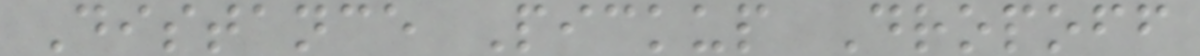Distance Pickup Dropoff
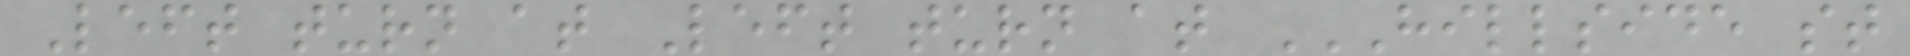Left turn at Left turn at HILLSIDE ST
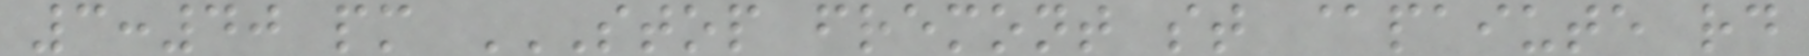3:40 pm STOP FREMONT ST @PAIUTE RD
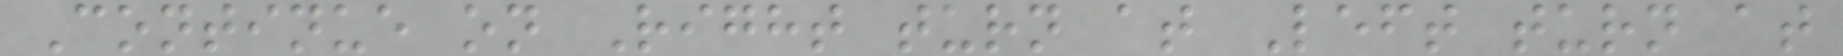Continue on Right turn at Left turn at
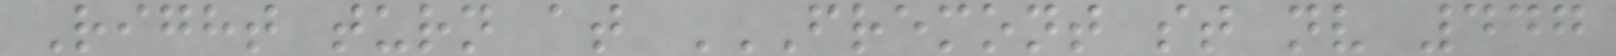Right turn at FREMONT ST NV 447
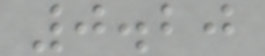0.20
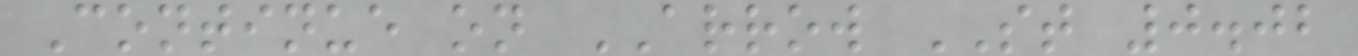Continue on ARROW ST 0.02
